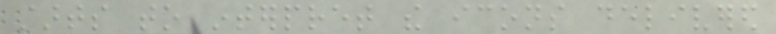starts to interpret the icons delivered
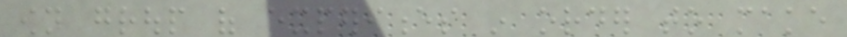own group of experiences in order to make
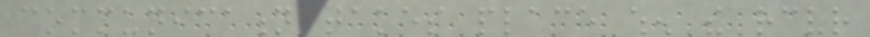communication takes place when the receiver
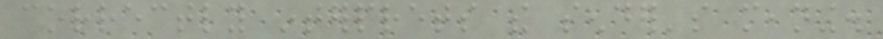correctly interprets the sender's meaning.
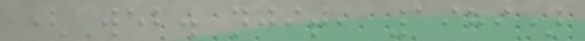(Web. njit, 1989)
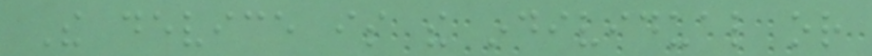The device is the individual or
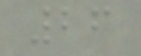26
